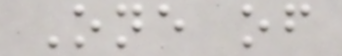One of
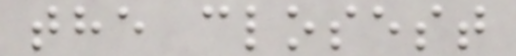the closest
